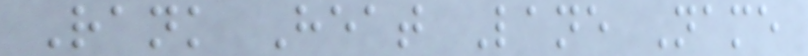Rank Heat Lane Name
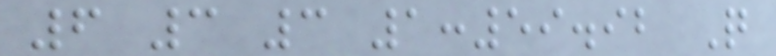6 3 3 1:59.92 Q
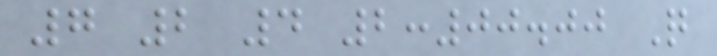7 2 4 2:00.00 Q
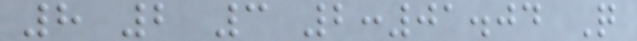8 2 3 2:01.04 Q
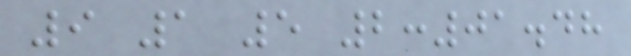9 1 5 2:01.48
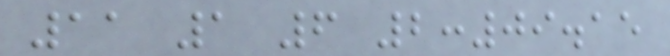11 1 6 2:09.15
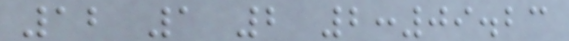12 1 2 2:09.23
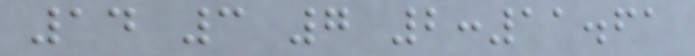14 3 7 2:11.61
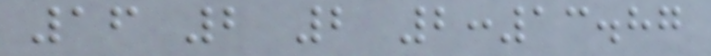16 2 2 2:13.87
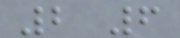2 6
